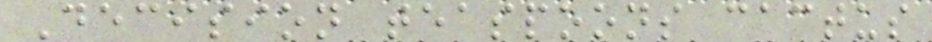Decision teaspoons cactus
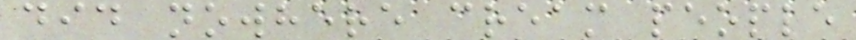did nowhere cream people
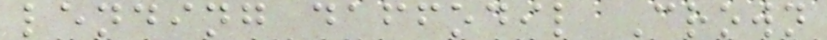lending daffodil Crown
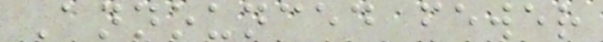Announced fewer
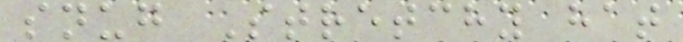snug Stretchy hat
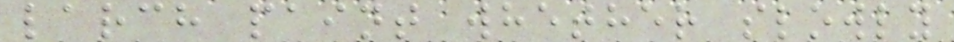larch paint whether slowly
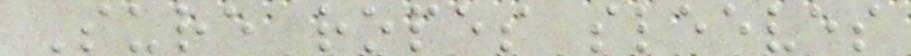Sure ropes sleeves
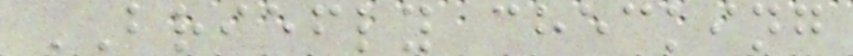BRIEFLY checking
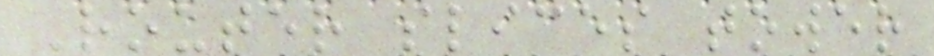Router slices tower
